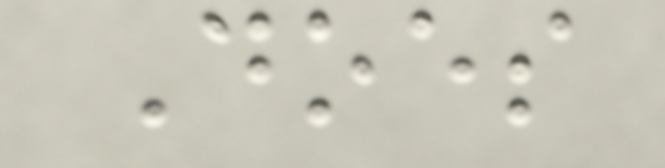Does
